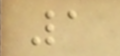1
